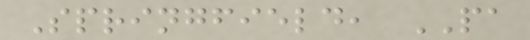Springfield, PA
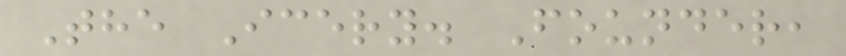The Icery. Founder,
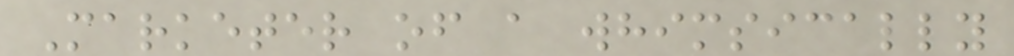Marketer of a whimsically
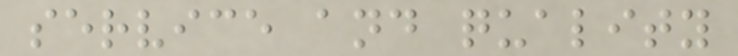service and quality
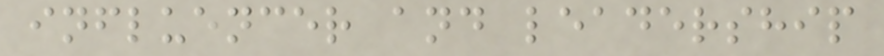influencer and leadership
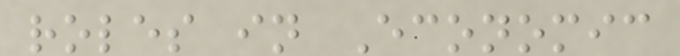roles in Economic
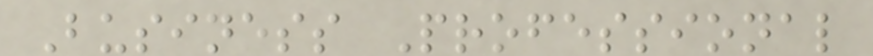Business Professional
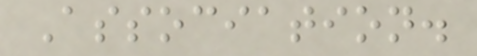Association.
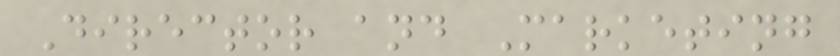Director and Marketing
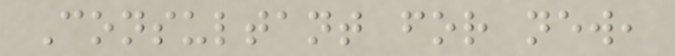Consultant for new,
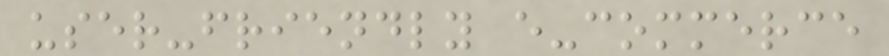user-friendly e-commerce
